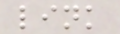link
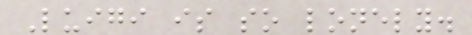Luigi is so lonely.
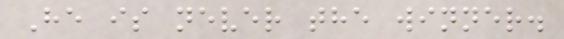He is never the winner.
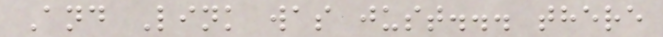And Link was just... there
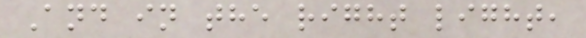And in the right light,
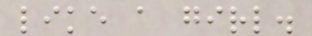like a girl.
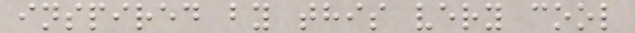inspired by this very cool
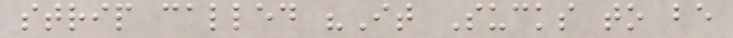strip called "It Sucks to be
